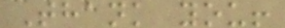Thank you!
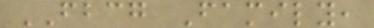FBCG Family,
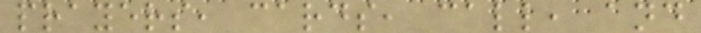prayers, cards, call, and
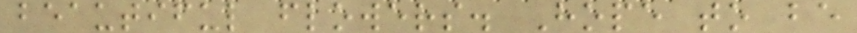beautiful flowers. Hope to be
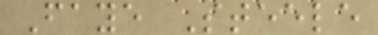Faye Steele
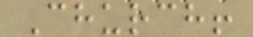Church!
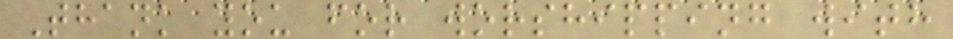Thank you for worshipping with
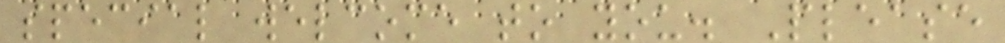special welcome to you. Please
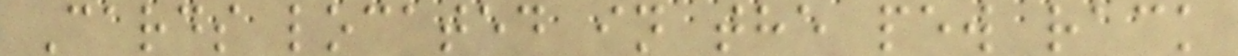Cards located in the pew rack
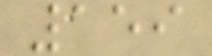159
